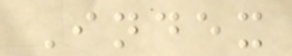Index
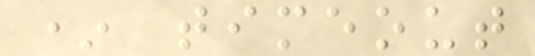* timeout
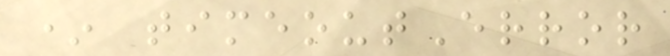* timeoutError
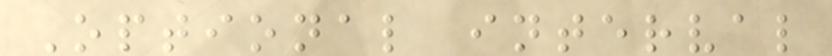Optional interval
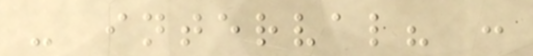- interval? :
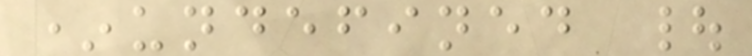*undefined |
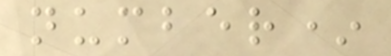number*
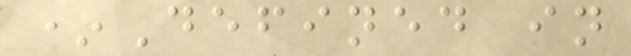*Defined in
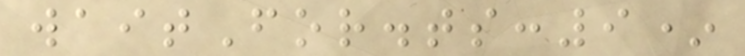waitFor.ts:9*
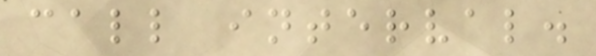call interval.
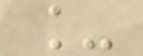_
